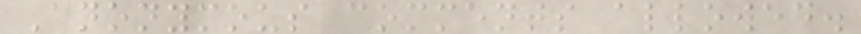Anonymous comments allowed.
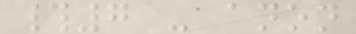#7 - anon
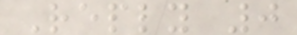Reply 0
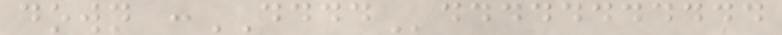down :DDDDddddddddddd
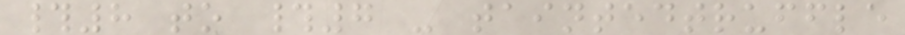#8 to #7 - taintedtruffle
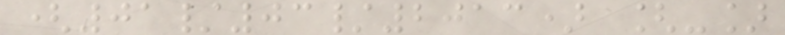(01/03/2013) [-]
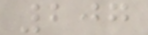207
